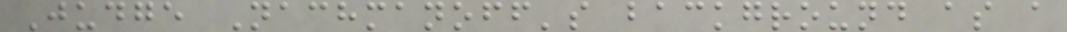Judge Nachmanoff's background as a
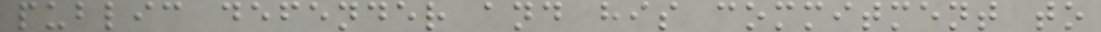public defender and his commitment to
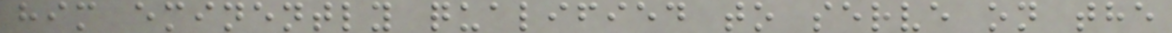him eminently qualified to serve on the
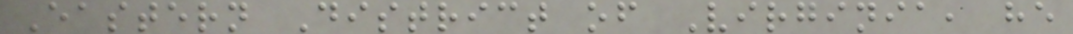Eastern District of Virginia, he
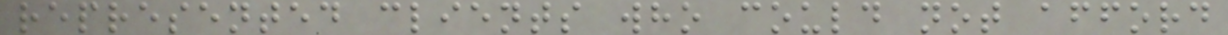represented clients who could not afford
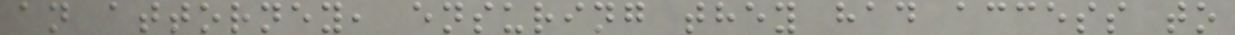an attorney, ensuring they had access to
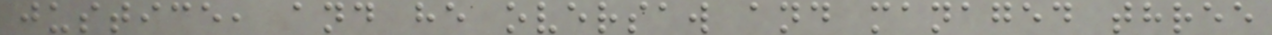justice, and he oversaw and managed three
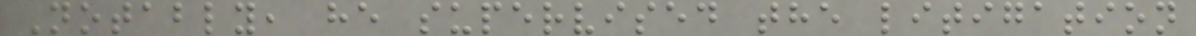Notably, he supervised the litigation
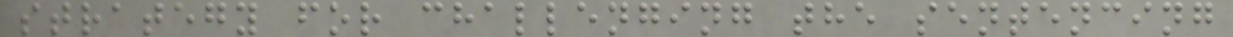strategy for challenging the sentencing
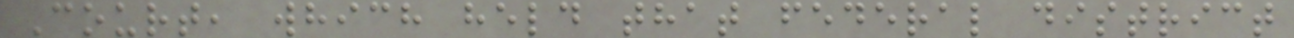Court, which held that federal district
